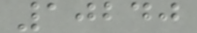10240
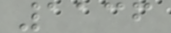1136
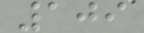109
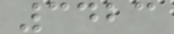3423
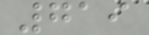719
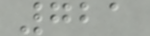721
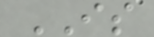IS
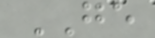GE
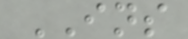INS
